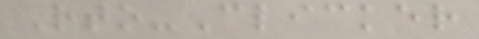Rto-Clicker
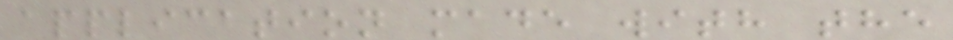application made with the
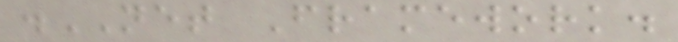.NET Framework.
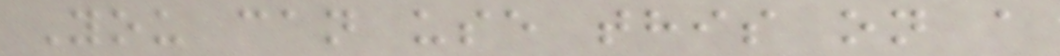You can use this on a
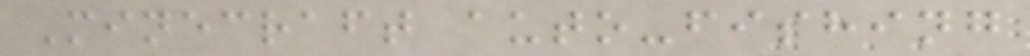Minecraft auto-fishing
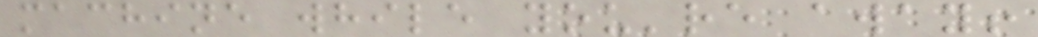machine while you're away!
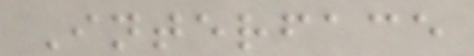Interface
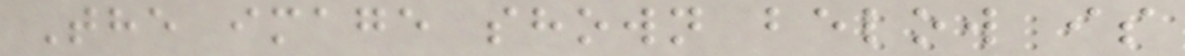The image shown below is
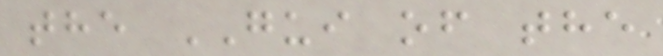the GUI of the
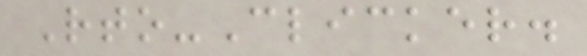Rto-Clicker.
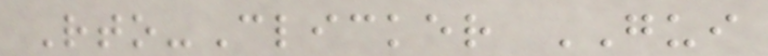Rto-Clicker GUI
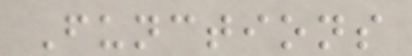Functions
